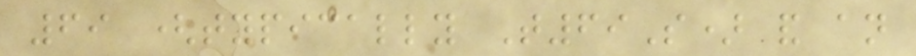69 (typically T69S) and an
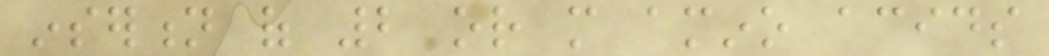insertion of 2 or more amino acids
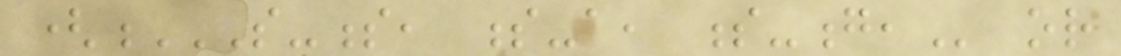(S-S, S-A, S-G, or
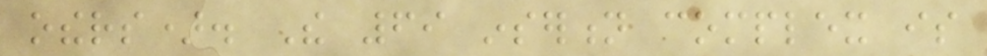others). The 69 insertion complex is
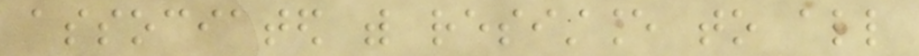associated with resistance to all
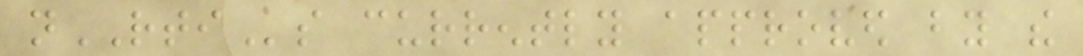nRTIs currently approved by the
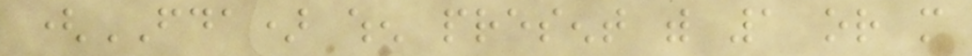(FDA) when present with 1 or more
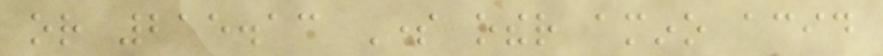or 215.13 Some other amino acid
